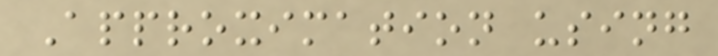Approximation using
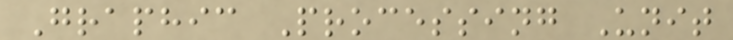Graphic Processing Unit
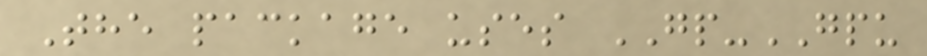The package uses GP-GPU
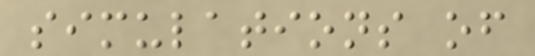simulations of
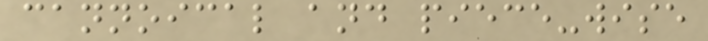cannoical and piece-wise
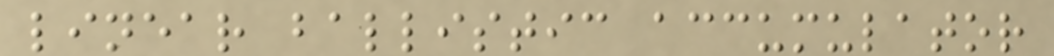linear ballistic accumulator
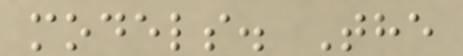models. The
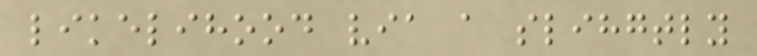likelihood via a slihgtly
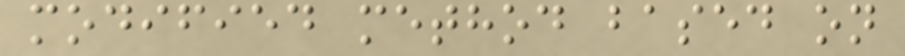modified method based on
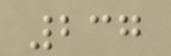237
